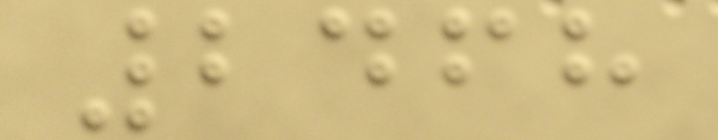2468
